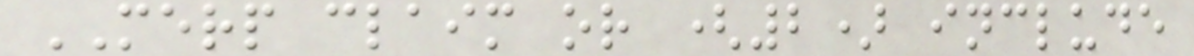MERP claim or (2) include
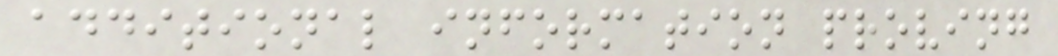additional information proving
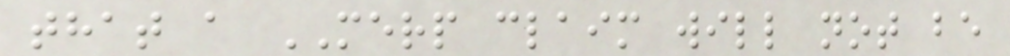that a MERP claim will not be
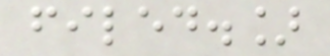filed.]
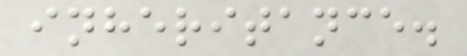inheritance.
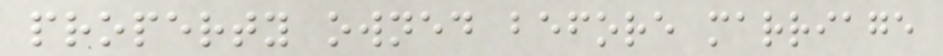property owned before marriage
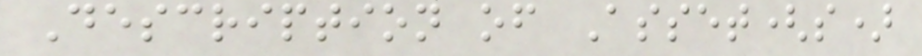Description of Asset(s)
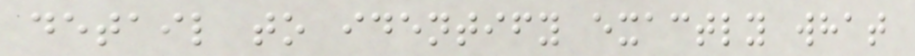detail to identify exactly what
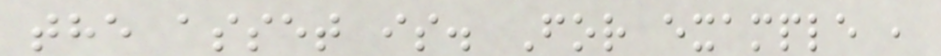the asset is. For example ,
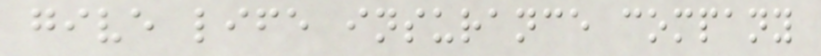give life insurance company
